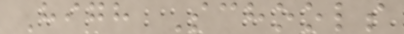High Schools
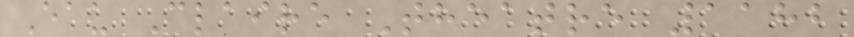Eau Claire Theatre 1182
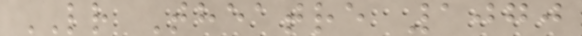LR Theatre 1070
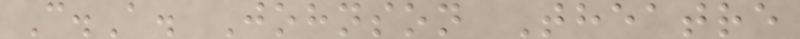C.A. Johnson Theatre
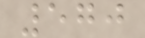570
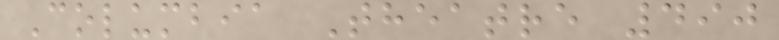Columbia Theatre 490
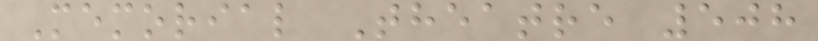Memorial Theatre 508
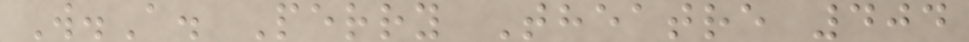W.A. Perry Theatre 404
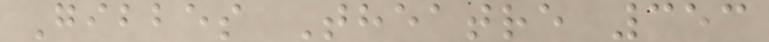Gibbes Theatre 353
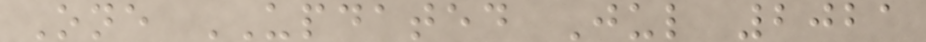One UPDATED Jul 2021
